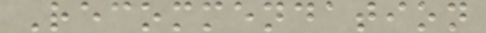Recommendation
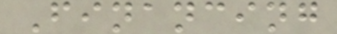Financing
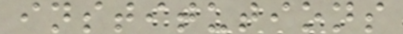institutions
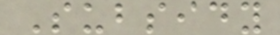Subsidy
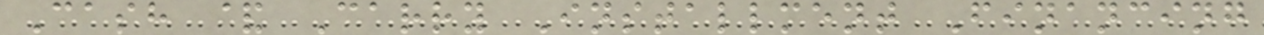Cash & Carry Installment Financing
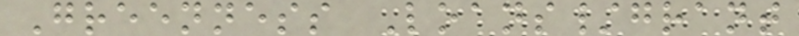Greenness Loans/grant
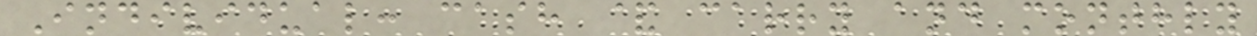Individual: cash & carry and monthly
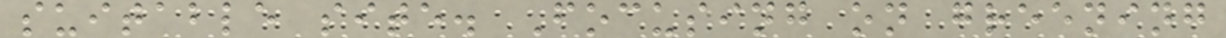suitable site. Focusing on greening
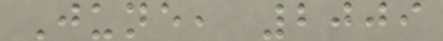June, 2009
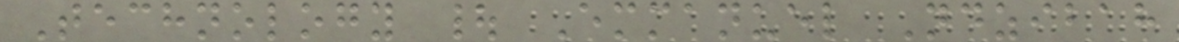Technology | Emmanuel Ndzibah
